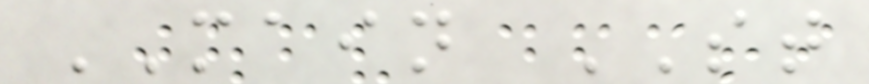MAIN ST
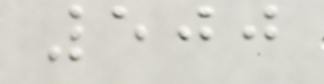500
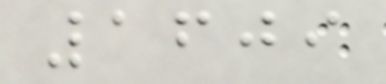1609
